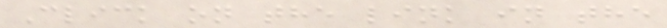Click on the link in the
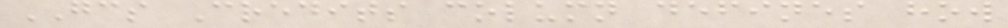GCS Credits column defines how
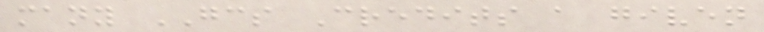many GCS Credits a given
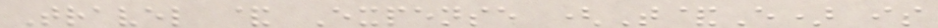Travel & Expense (T&E) is
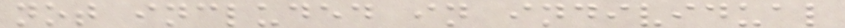not included in individual
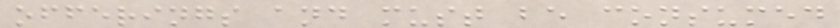offerings and must be consumed
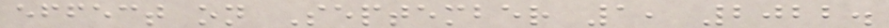effect on September 1, 2022.
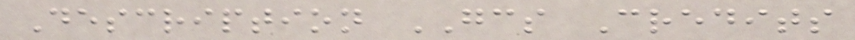Description GCS Credits
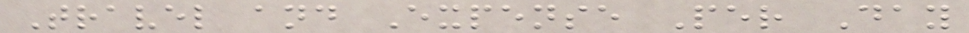Travel and Expense Per Day
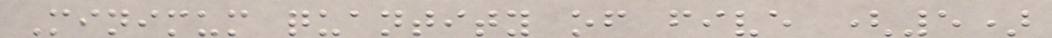Minimum quantity of five (5)
